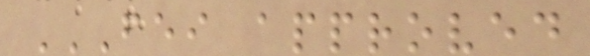FEI APPROVED
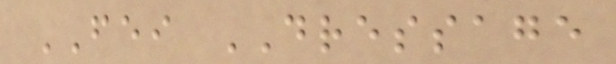FEI DRESSAGE
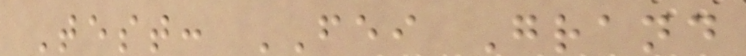Test: FEI Grand
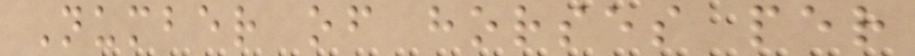Number of horses per
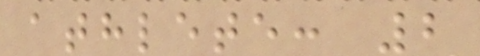athlete: 2
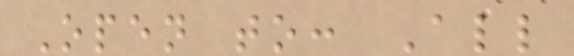Open to: All
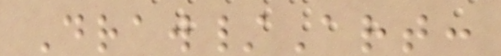Draw/Art:
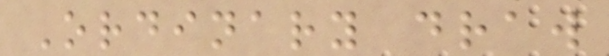Ordinary draw
